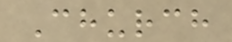Church
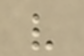v
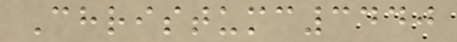Christumc3440
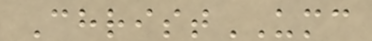ChristUMC
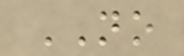NO
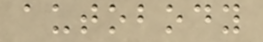autobody
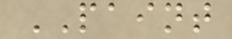PAINT
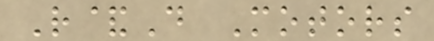R&D Motors
